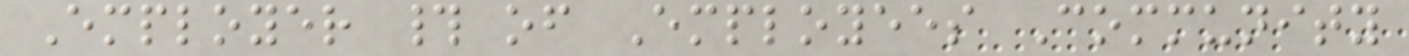Employer # of Employees Community
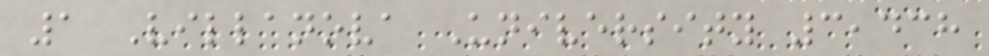1 Villanova University 3,438
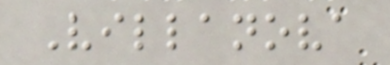Villanova
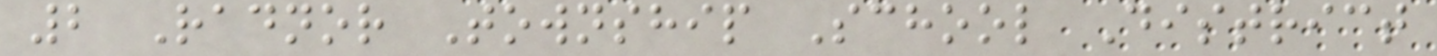2 Radnor Township School District
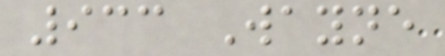933 Wayne
